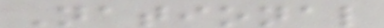National
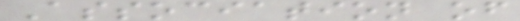Association of
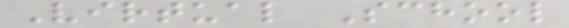Virtual School
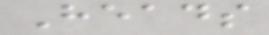Heads
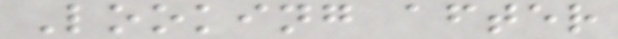Looking after
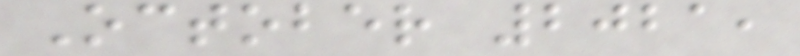October 2021,
